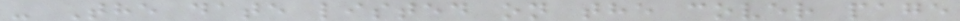- The date listed on the cover page
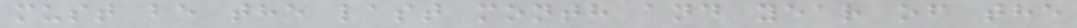must be the last month and year of the
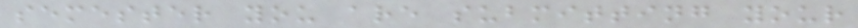semester you are submitting your
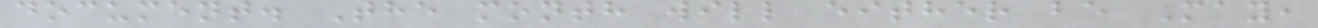document. The month will either be May,
